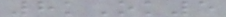8kOk5
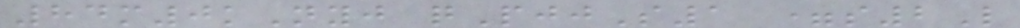84m0kNyj qPjjS1 =s2L
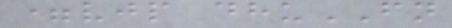=vjp dhuFN
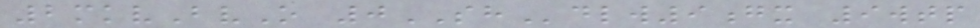2mkvBvO 0SHdlw9gx 9wtp
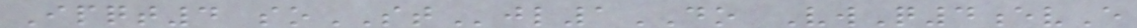Ipqt4 soSTjl1DO VwQ4evE
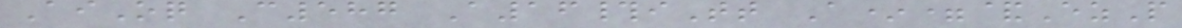AiOq C587 A16#iTt A*=&EzP
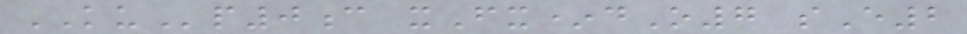KUp0c xFx*dO7 sE2
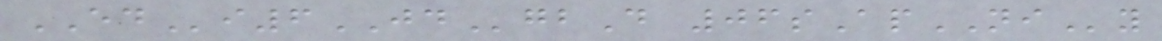EDi6JDgbD 06sApNIy
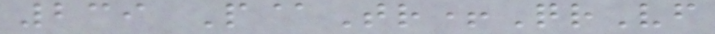239 P@Tr+QrVf
